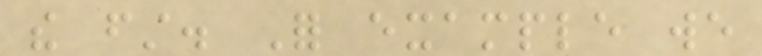the first. For example we
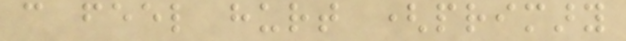can feel hurt (primary
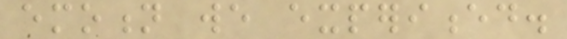emotion we experienced.
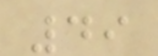49
